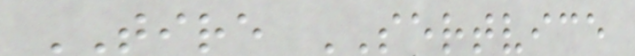TIRE SERTVICE
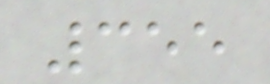355
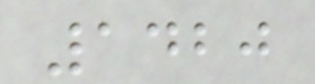1420
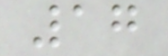17
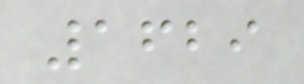1629
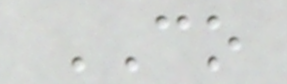CO
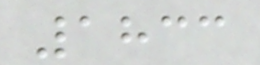1833
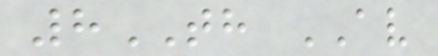8TH AV
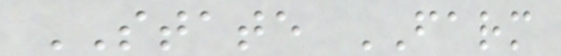STATE FARM
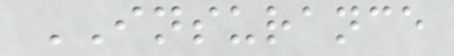INSURANCE
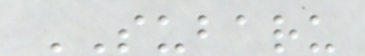SUBARU
